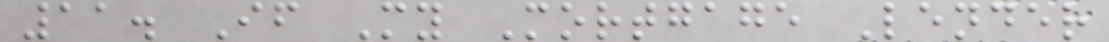11. If My Mortgage Lender
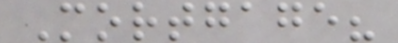Mortgage?
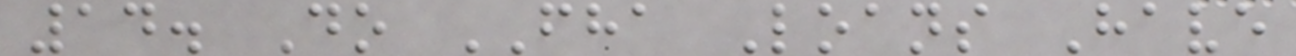14. Do FHA Loans Have
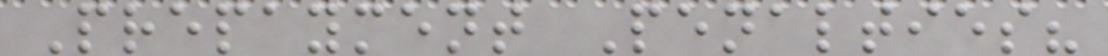Prepayment Penalties?
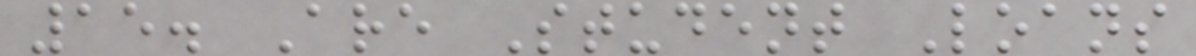15. Are Student Loans
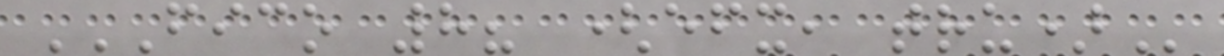FICO 8? (EFX, TRU)
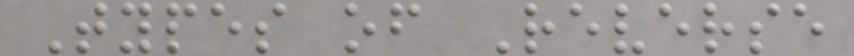Types of Reverse
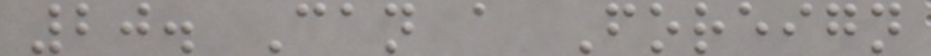20. Can a Foreign
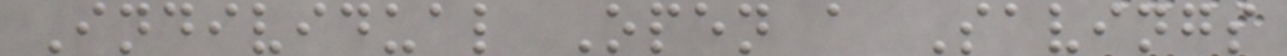Individual Open a Savings
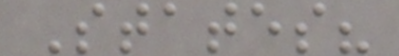States?
